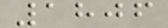1806
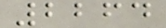2264
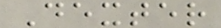Dexter
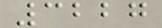3227
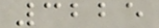3225
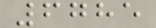6785
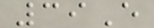39E
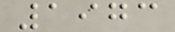1973
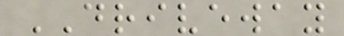DRIVEWAY
